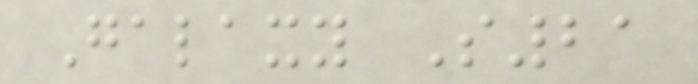Galaxy S21
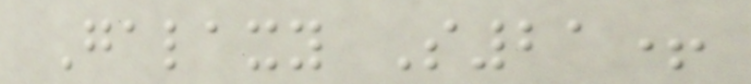Galaxy S21+
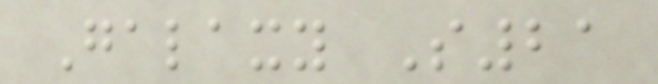Galaxy S21
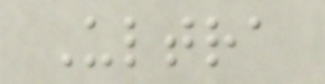Ultra
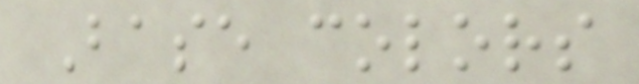Base colors
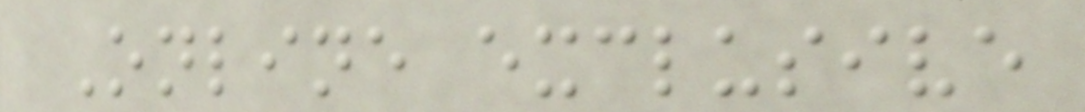Online exclusive
